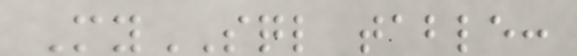MySQL table:
